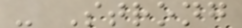- Strong
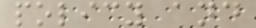policy and
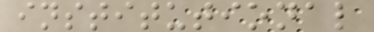institutional
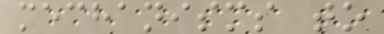mechanisms to
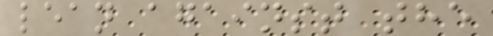lean against the
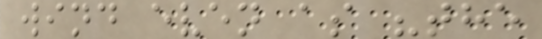wind even as "the
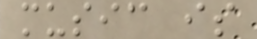music is
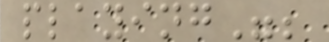playing";
